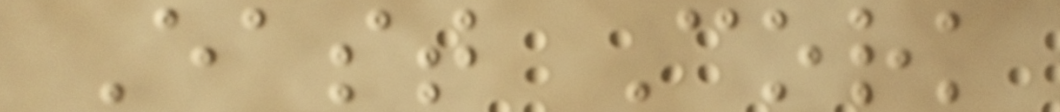East Cork
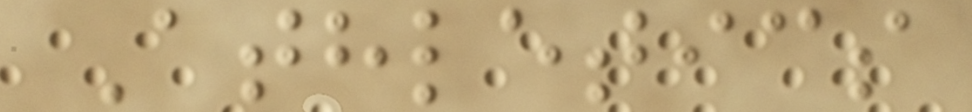Athletics
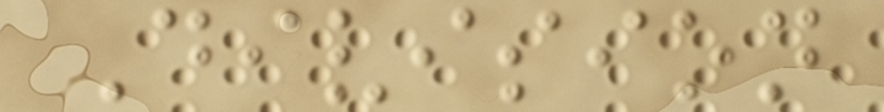Division
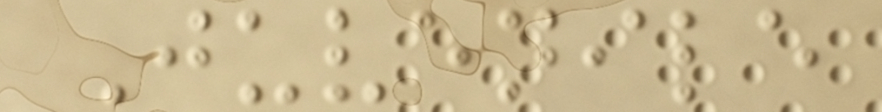Juvenile
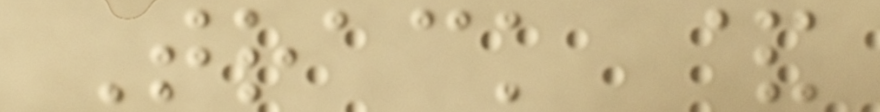Track &
